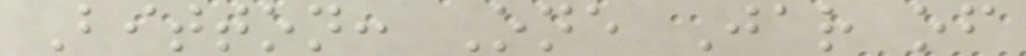Bitton: One Jar of
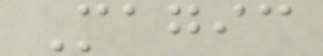Magic
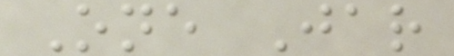One Jar
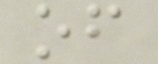of
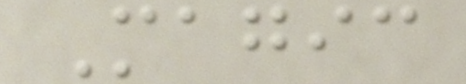Magic
